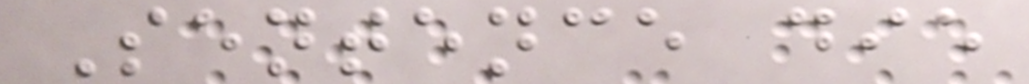Sentence die
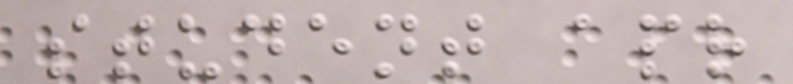student apr
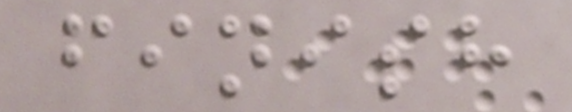finish
